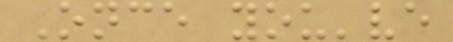Once you've
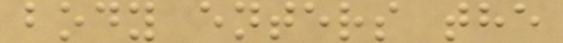body enters the
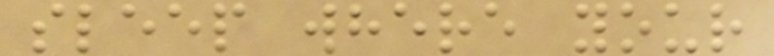sleep where your
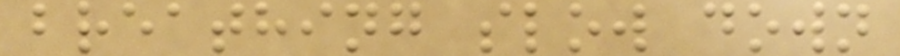breathing slow down
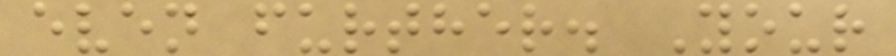even further. Your
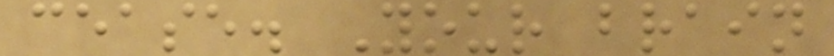cease. Your brain
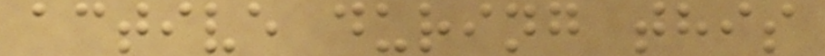active during this
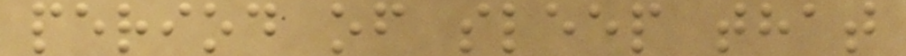period of sleep that
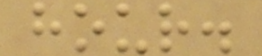hour.
